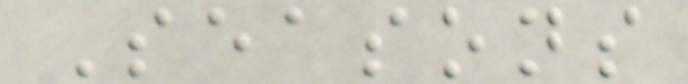Seasons
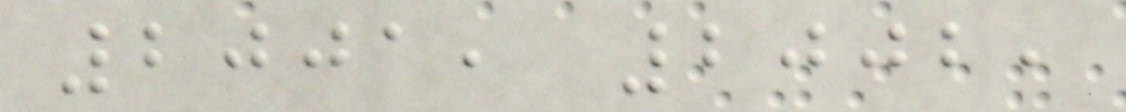2001, 2002,
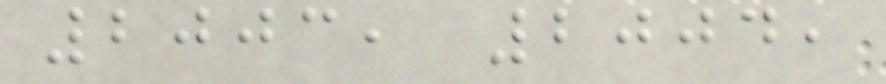2003, 2004,
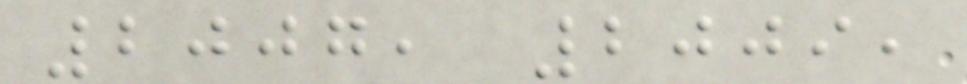2007, 2009,
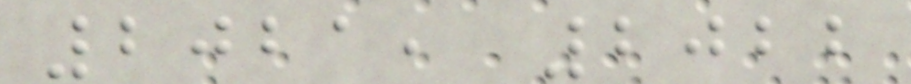2021, 2022
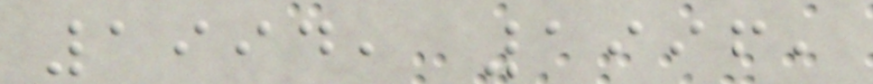1994, 1996,
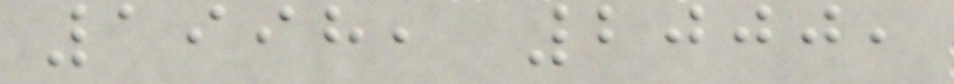1998, 2000,
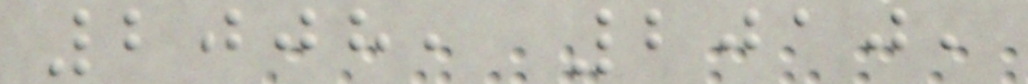2008, 2010,
